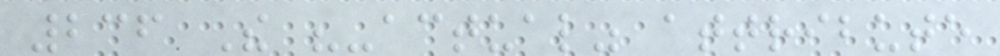236 The "-actual" attribute
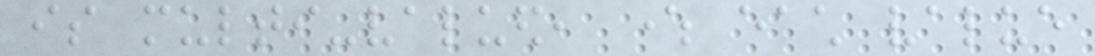is multi-valued, where each value
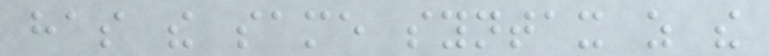has the same syntax as the
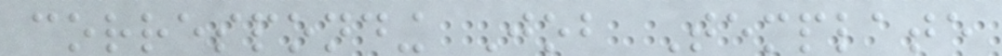corresponding Job Template
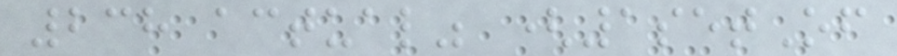238 actual" (1setOf
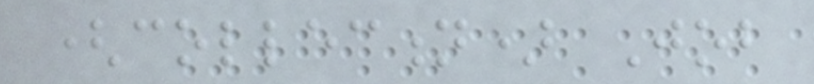(collection) Job
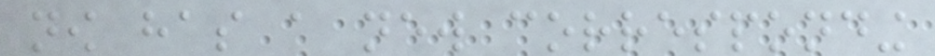now has a new corresponding
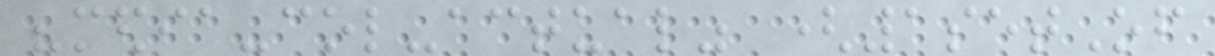"media-col-actual" (1setOf
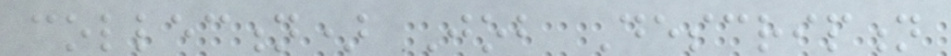collection) Job Description
